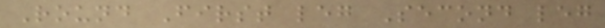Round First leg Second leg
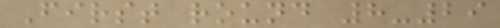First round 8-29
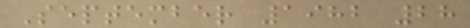September 1982 28
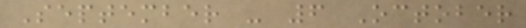September - 6 October
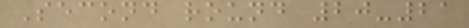Second round 20-21
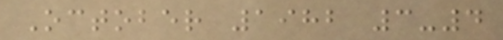October 1982 3-4
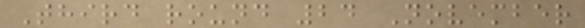Third round 24 November
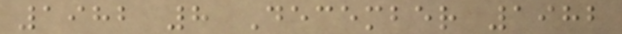1982 8 December 1982
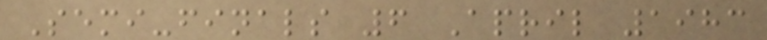Semi-finals 6 April 1983
